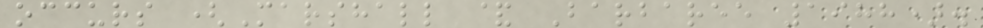occurs (Marshall & Barbaree 1988).
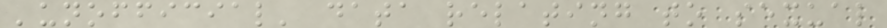'unofficial' data relating to sexual
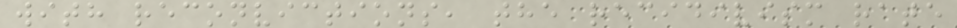with reconvictions, the recidivism rate
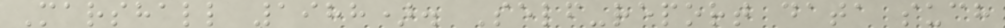Marshall 1988). Self-report data such
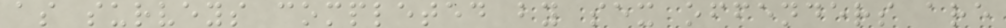as surveys completed by sex offenders are
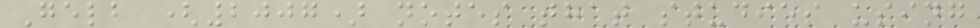Gelb (2007) notes that studies using
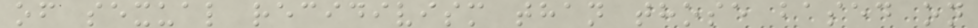of sexual recidivism than those based on
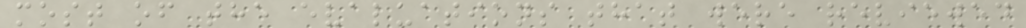most of the evaluations that were reviewed
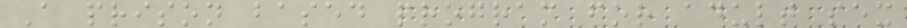A prison based program for adult sex
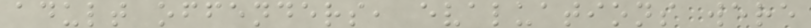adult offenders, evaluations were
